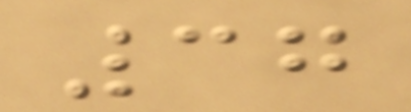37
